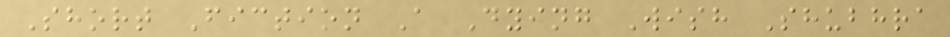Short Fiction A Dying Wish Shubhra
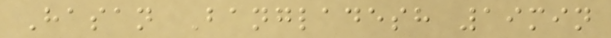Hasan Bangladesh 19min
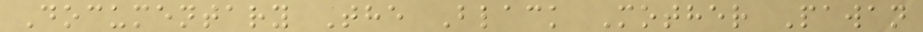Documentary The Black Mother Pawan
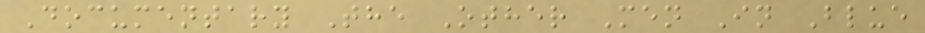Documentary The Other Men In Blue
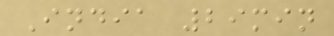India 29min
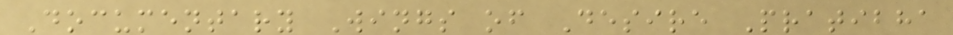Documentary Wings of Desire Pratibha
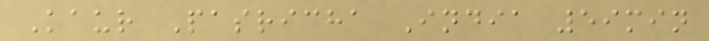Kaur Pasricha India 59min
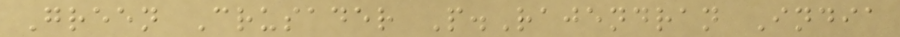Green Crusader P.Rajendran India
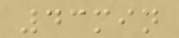43min
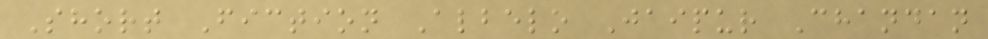Short Fiction Albelo Jaipur Chandan
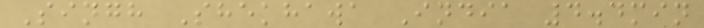Singh Shekhawa India 4.4min
